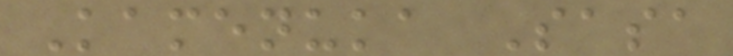Kamenuka Sasa
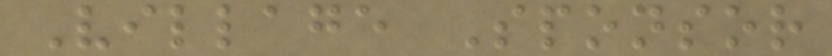Village Sponsor
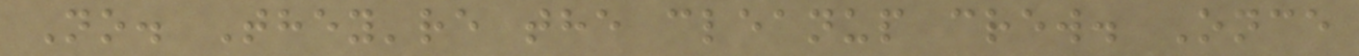No. They're the cleanup crew. Once
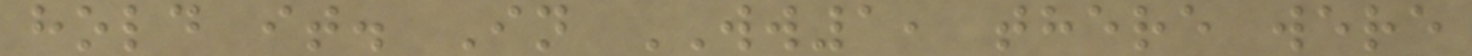hold it. In WW1, there were
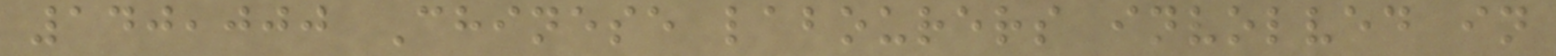140,000 Chinese labourers involved in
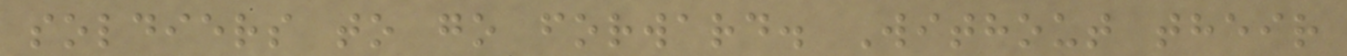soldiers to go forward. Without their
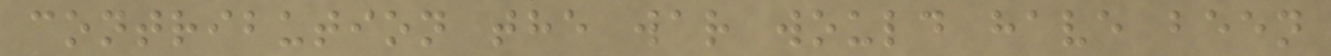contribution the war would have been
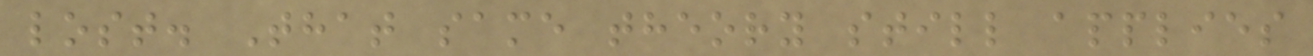lost. That same theory still applies
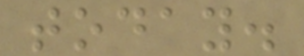today.
